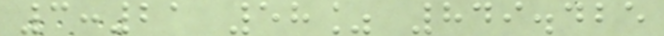3:21 58% 849.425
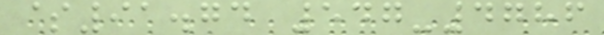$91.74 547-4786
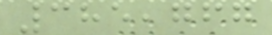385,767
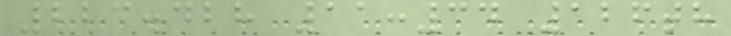223.428 11:34 126th
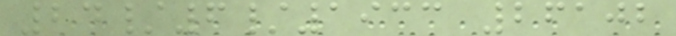24/6/1933 26102
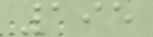195
